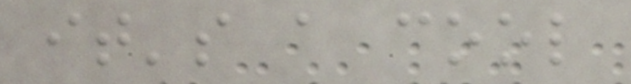it's a cool
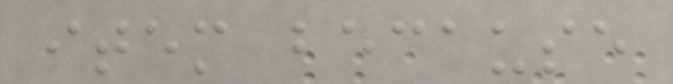item because
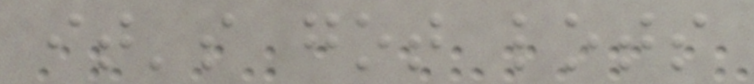it's got lots
